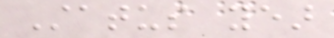Status year
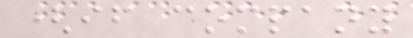(if company
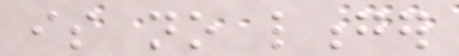is no longer
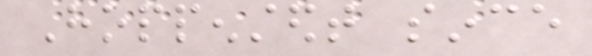Hoppenstedt since
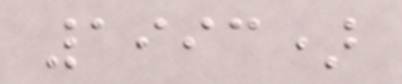1993)
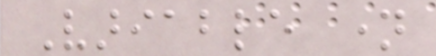Variable name
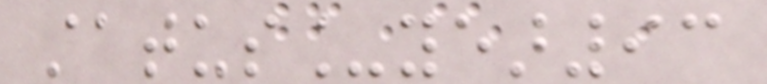status_year93
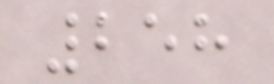258
